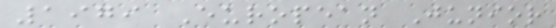1979 European Junior
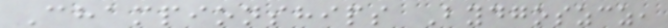Championships Bydgoszcz,
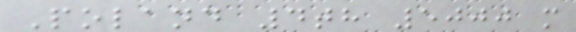Poland 4th 5000 m
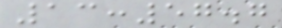13:57.7
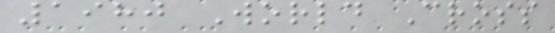1980 World Cross
